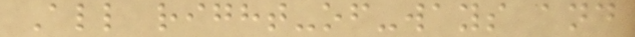All right-of-ways and
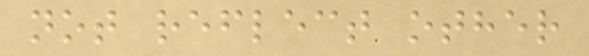not reflect other
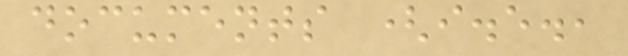documents (i.e.,
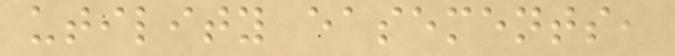utility easements,
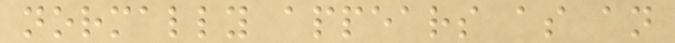normally appears as an
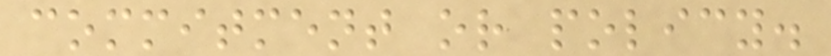commitment or policy.
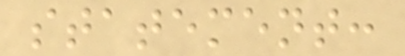statement:
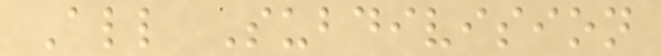All Subdivision
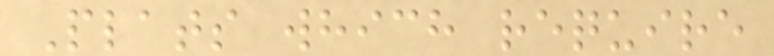Plats which require
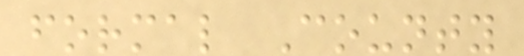formal County
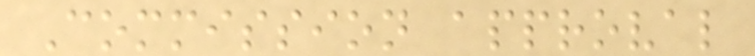Commission approval
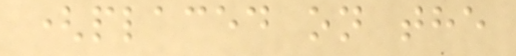(placed on the
